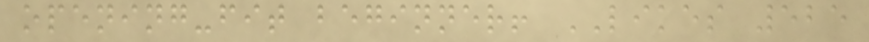opening-fit beginner! LIKES 525
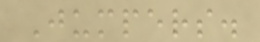Jumpers.
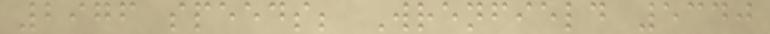2976 speeds; Wrenfield 5340
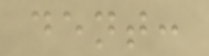dent:
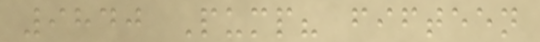9840 Pump? fifteen
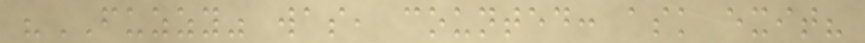"FUZZY" was, counted: ask exit?
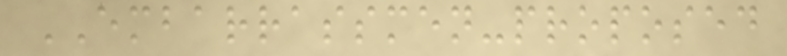EMBARRASSMEN-proposed
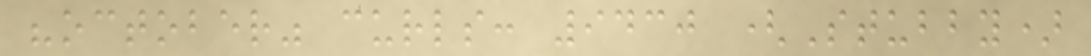"october" curls: 9430 (Stubby)
